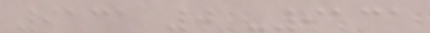9131 0 -9131
